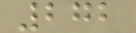272
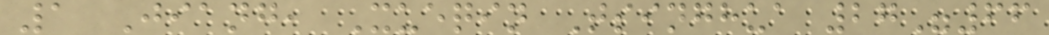1 Jiang, Xueqin Tsinghua 27"66
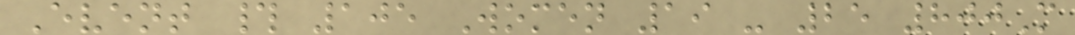Event # 105 Women 19 - 25 800M
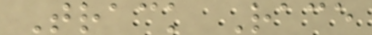Track Race
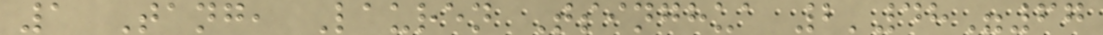1 Tang, Lauren Tsinghua 2'48"67
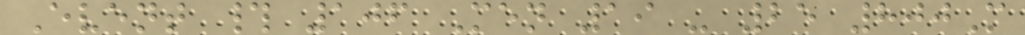Event # 106 Men 19 - 25 800M
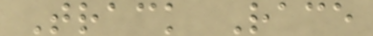Track Race
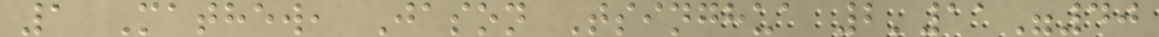1 Mathew, Jason Tsinghua 2'11"40
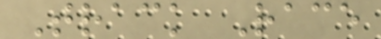Track Race
